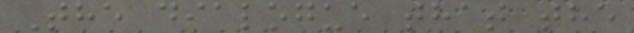The dialogue that the
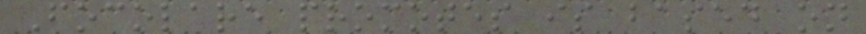Focolare promotes is based on
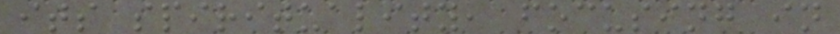its spirituality, focusing in
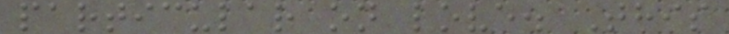particular on love. This
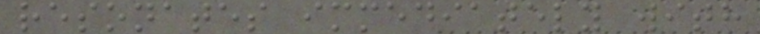resonates immediately with
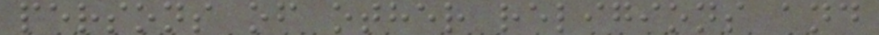persons of other religions and
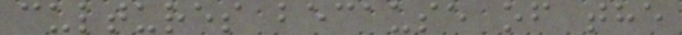cultures because of the
